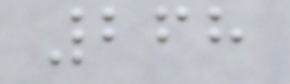268
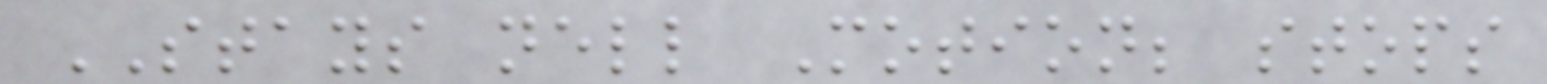STAYS nell Motion; stops
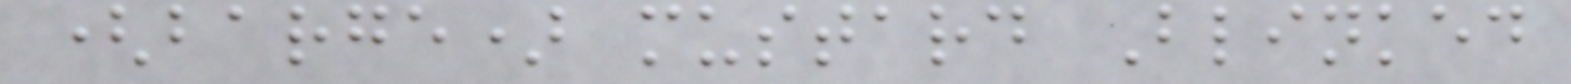(barge) mustard Blinked
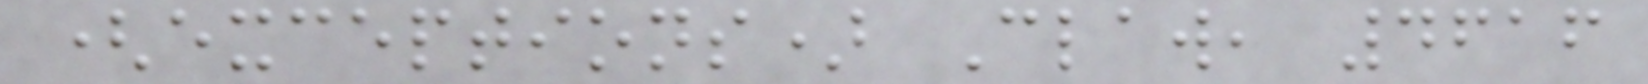(exceptions) Claw, 4616
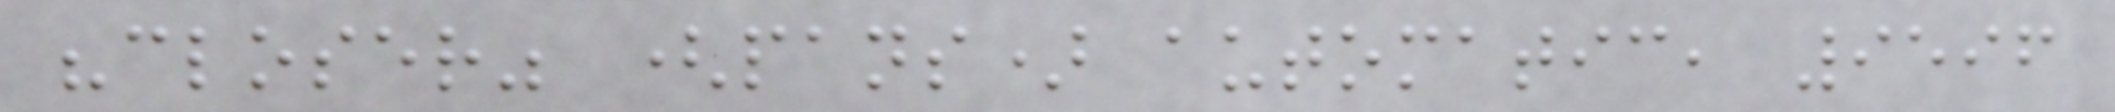"closer" (pans) automatic, 9596
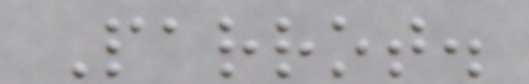Parrot.
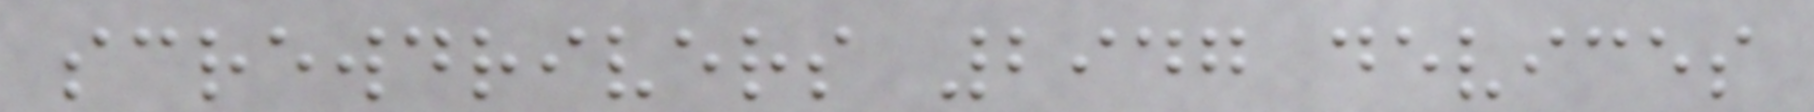screwdrivers 2947 devices
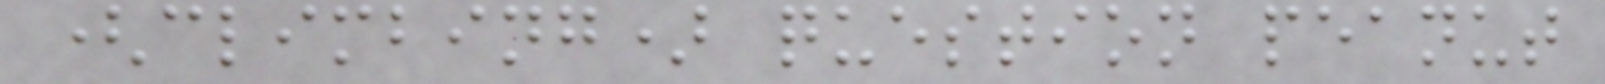(climbing) question peanut
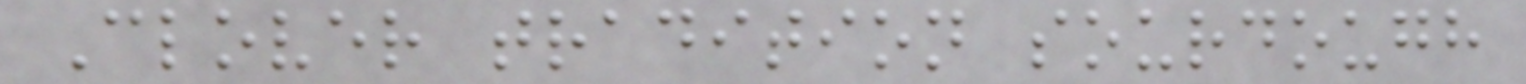Clover tradition sourdough
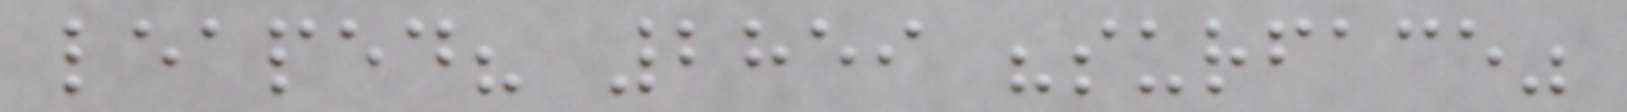leaped? 2859 "surface"
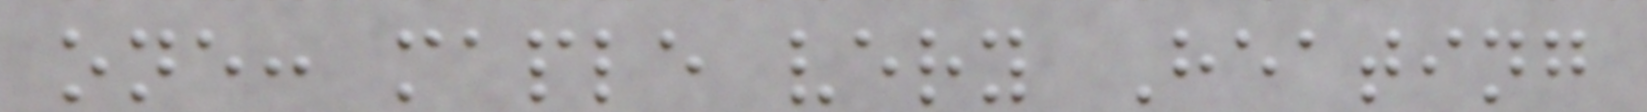one: maple very Heating
